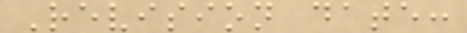Revision date:
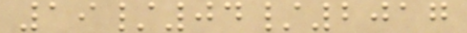19/04/2017
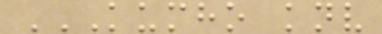KUMHO KNV
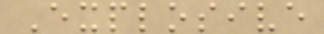Explosive
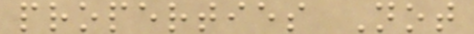properties Not
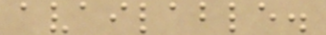available.
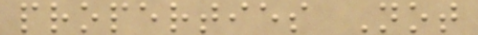properties Not
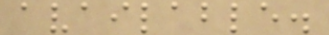available.
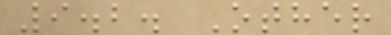9.2. Other
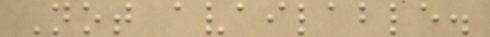Not available.
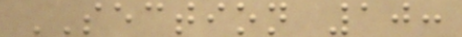SECTION 10:
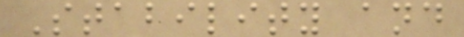Stability and
